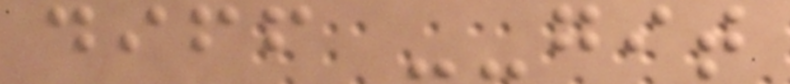diff --git
